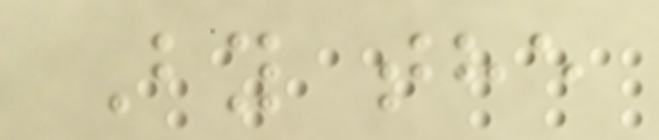By the
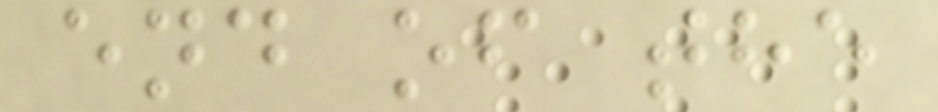end of the
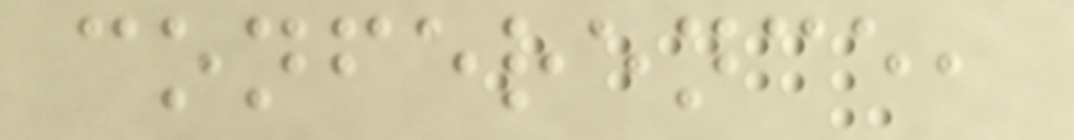conference,
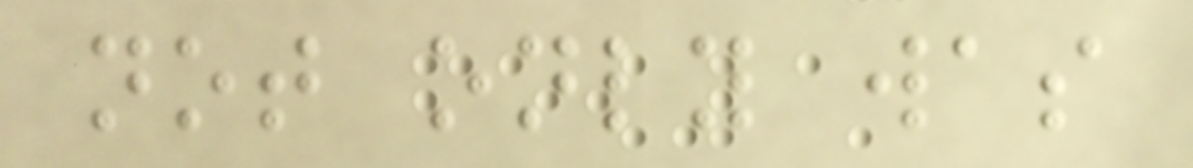not only was
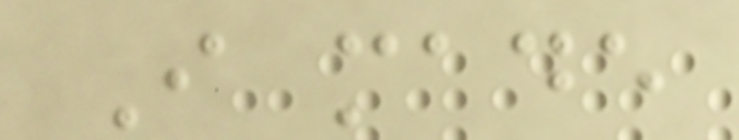I made
